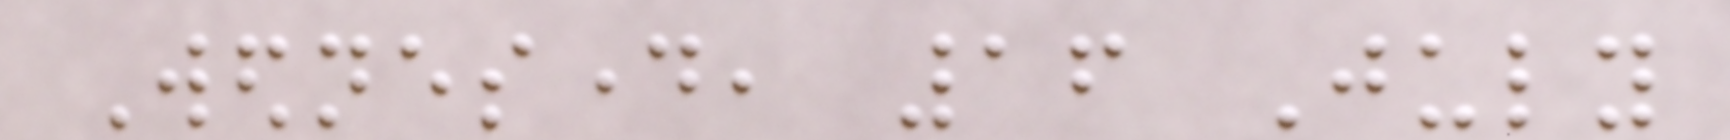Wednesday, 16 July
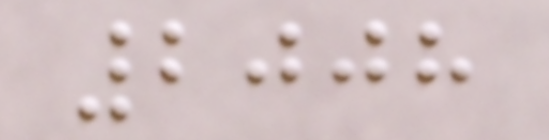2008
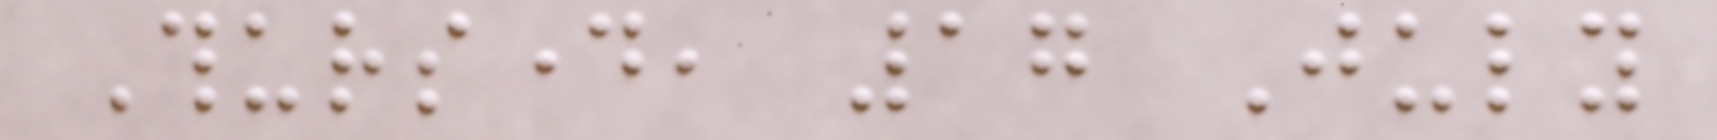Thursday, 17 July
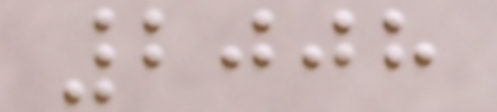2008
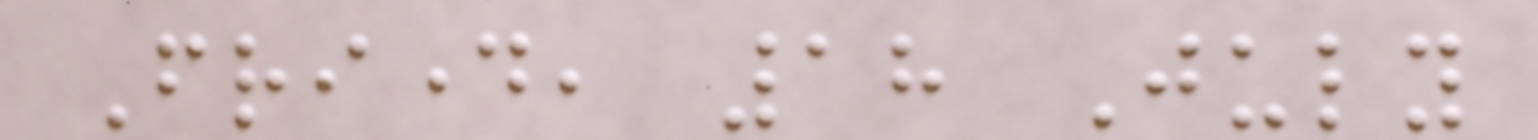Friday, 18 July
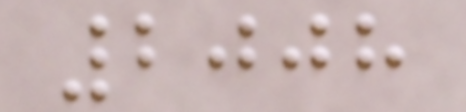2008
